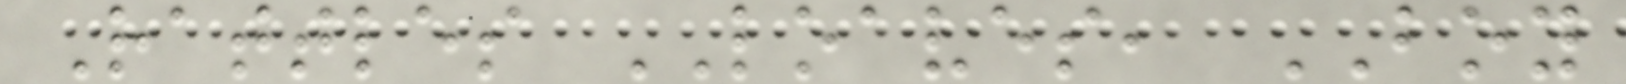Rattles LOAVES, BOY
